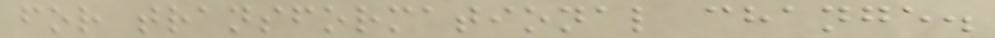for transformational change.
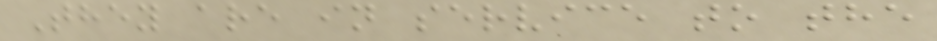They are in service to the
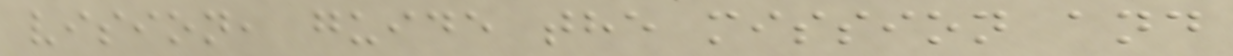vision, guide the mission and
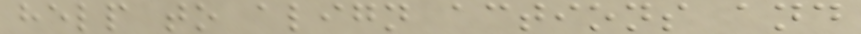help to align actions and
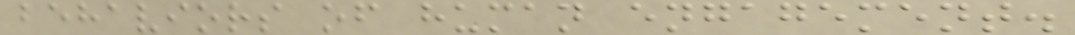behaviors of human engagement.
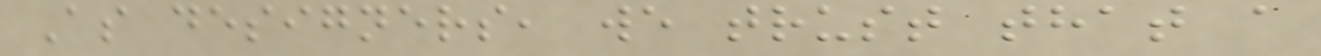As designers, we trust that a
